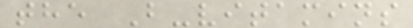the B-vitamins
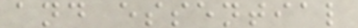and essential
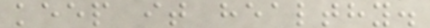keep it healthy.
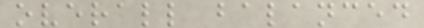overall balanced
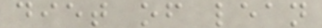diet of lean
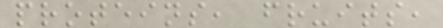proteins, fruits,
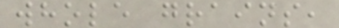whole grains,
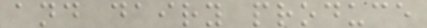and dairy produce
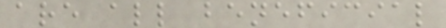are all beneficial
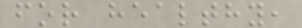for healthy,
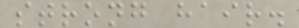strong hair.
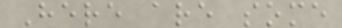Here are some
